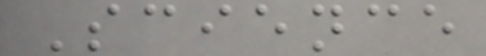Science
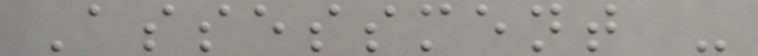Assessment -
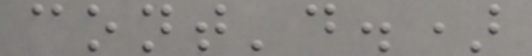cont'd.)
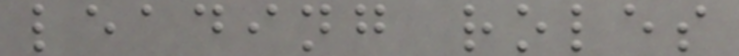leading roles
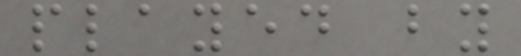played by
